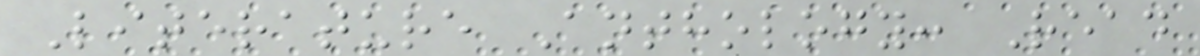Literature Anthology: Read
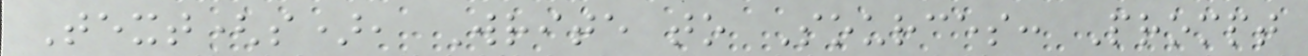Text(s), Write to Sources: Prompt
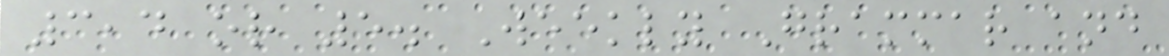3,4 or 5. Weekly Grammar and
